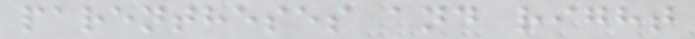parentheses and right
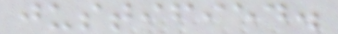justified.
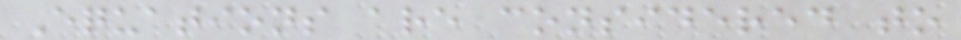Equations are considered to
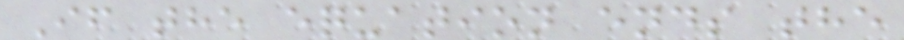If the equation ends the
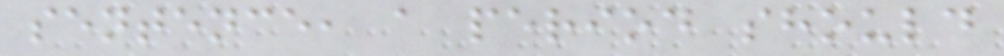sentence, a period should
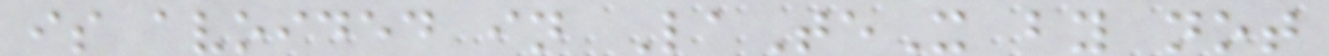is avoided in LaTeX by not
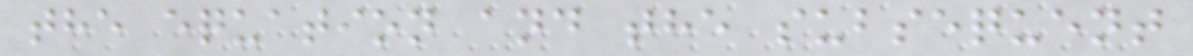the equation and the subsequent
